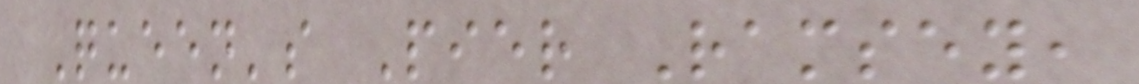Queen's Pier Ramsey,
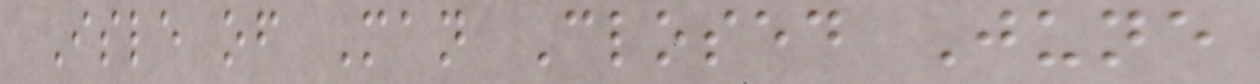Isle of Man Closed June
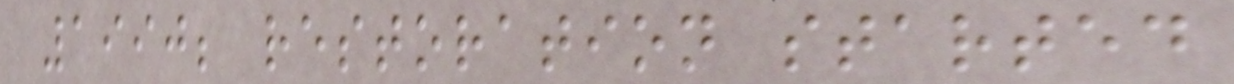1990; restoration started
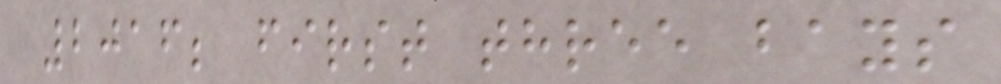2016; first three bays
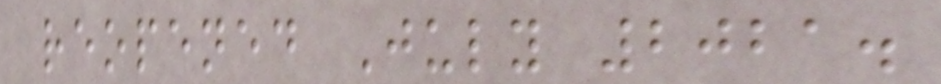reopened July 2021.
